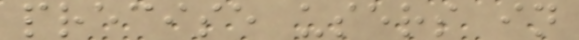precise users in
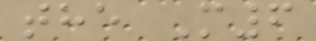the M6
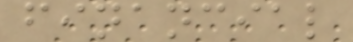financial
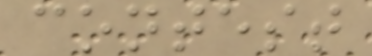contest
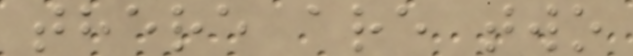there are two
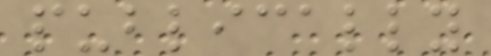publically
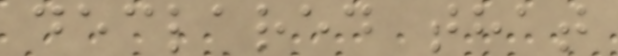declared that
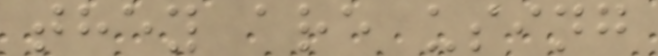they are using
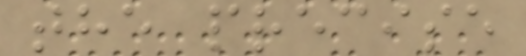the precise
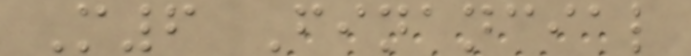M6 Financial
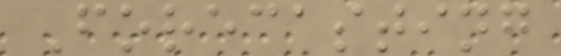Forecasting
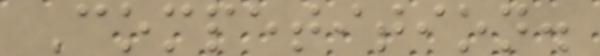Competition.
